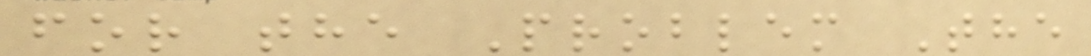for the Problem The
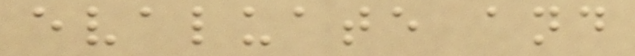evaluate and
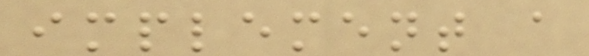implement a
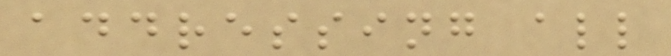addressing all
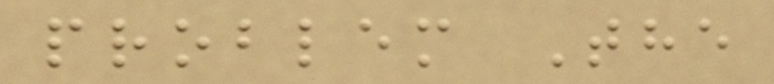problem The
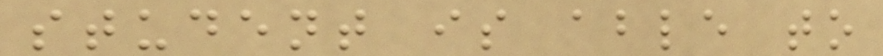student is able to
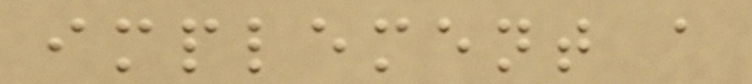implement a
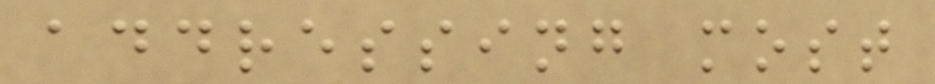addressing most
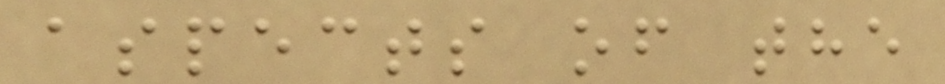aspects of the
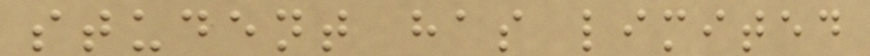student has limited
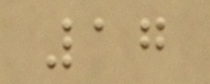17
